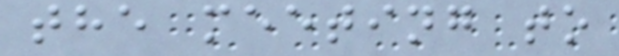the meeting to
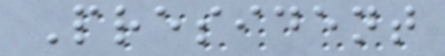President
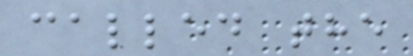called the
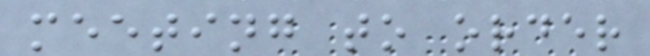meeting to order
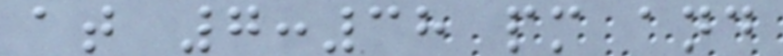at 7:38 pm and
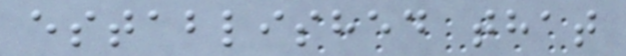established that
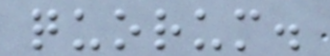quorum.
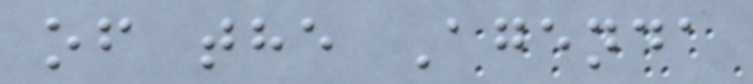of the Agenda
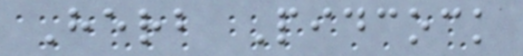Herb Pidcock
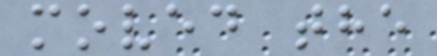moved the
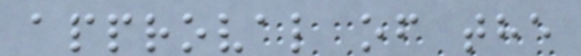approval of the
